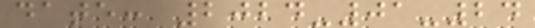date: 2024-01-24
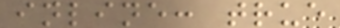inline: true
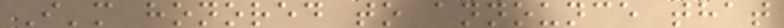I'm honored to announce that
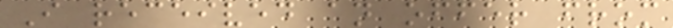I received an offer from
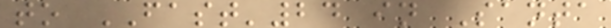to FAST'24 in Santa
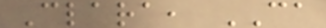Clara, CA
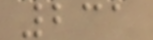231
